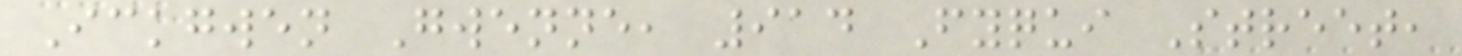Ickgwen Gwenne, 914 Fyqui Street,
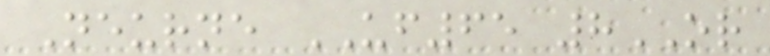Neurne UF65 8OR
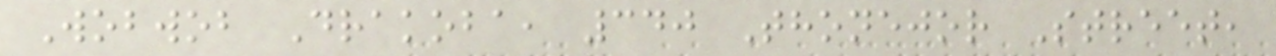Wobwob Drakoba, 340 Thonejor Street,
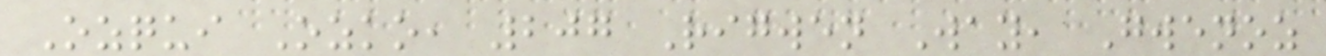Ozqui Ozko, 207 Rigwen Way, Gwenoz
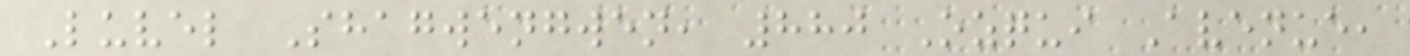Luvel Shagwengwen, 880 Ozqui Avenue,
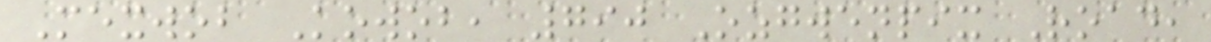Mexwob Kowob, 790 Ozgwenpix Road,
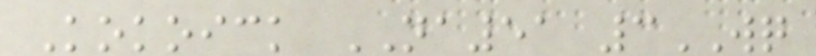Kokoick NA51 3WQ
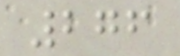276
